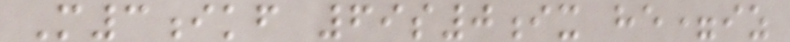M3ikf 69s0ix he=iz
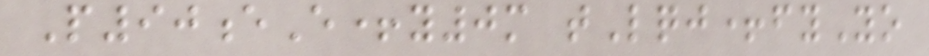P90eE+y0m tLqj+fyYo
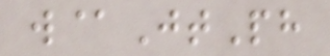w@JtPh
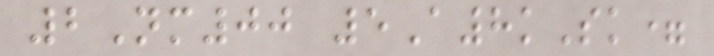2Nm00 5A8kSk=
